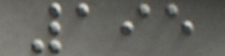195
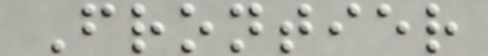Frontier
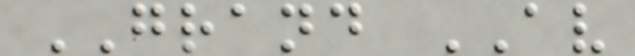GRAND AV
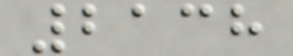2138
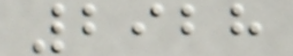2928
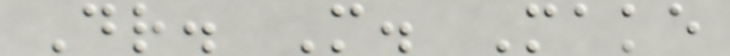Dr. M. Make
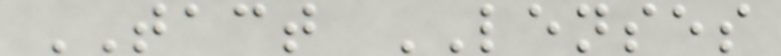TACT LENSES
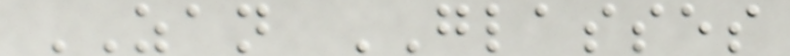ZAN GLASSES
